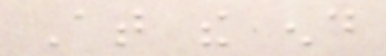At the end
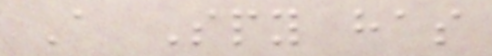A Spy has
